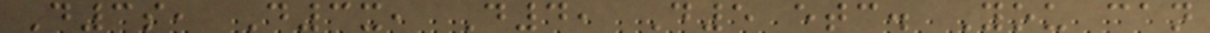D3s, D3x, D4, D5 etc. You can
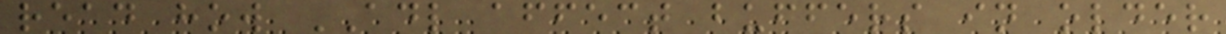read how ADL affect buffers in older
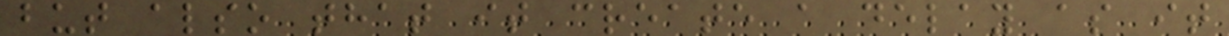but also that it create a delay as it
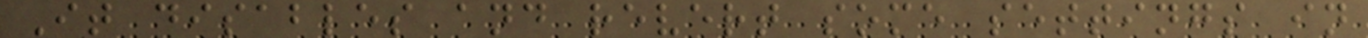It disables and revert some settings in
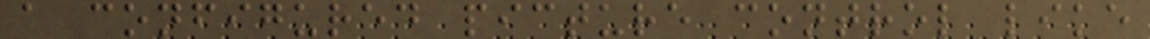a configured picture control like
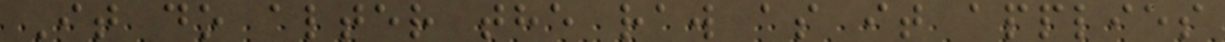It do alter the raw as it applies
